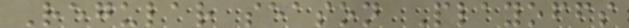Regular season Playoffs
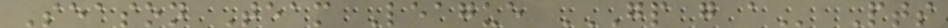Season Team League GP G A Pts
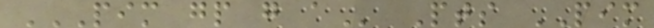PIM GP G A Pts PIM
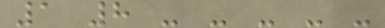1 8 - - - - -
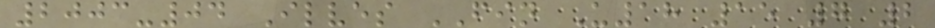2003-04 Ilves FIN U18 15 7 2
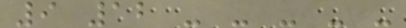9 12 - - - - -
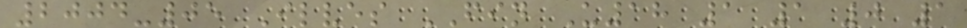2004-05 Ilves FIN U18 1 1 0 1
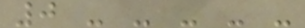0 - - - - -
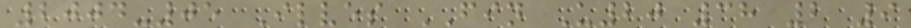2004-05 Ilves FIN U20 38 2 9
